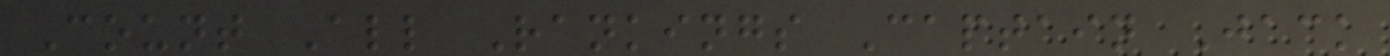Count All Rankings Captain Jack
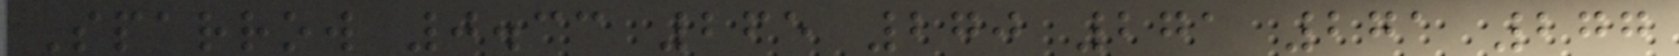Sparrow 0.33 265 270 271 271 277
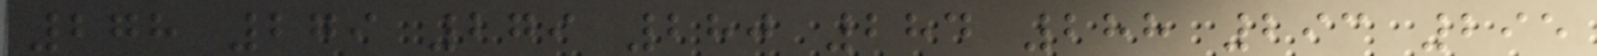278 279 279 280 284 288 293 295
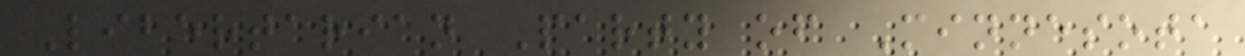Libertarian Party of Minnesota
